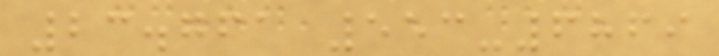23.761 553-6869
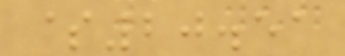$20.51
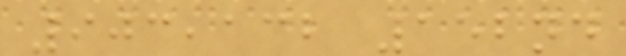903,132 152nd
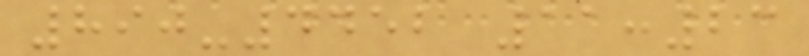890-4452 11:23
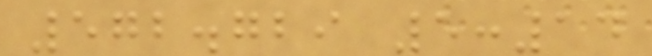572.729 5:14
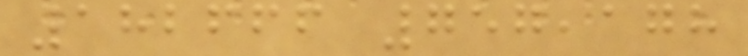182666 757,178
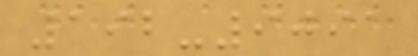192-9091
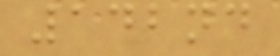142nd
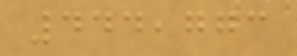444,773
